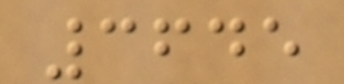3645
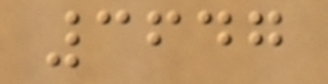3647
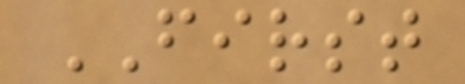FIRST
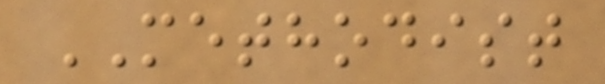METHODIST
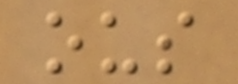ous
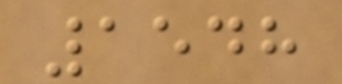1548
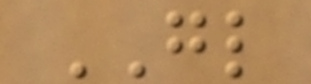GL
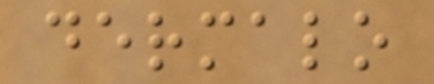dermalo
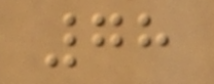78
